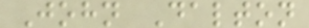John Dalton
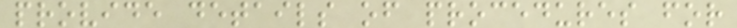provide details of procedures for
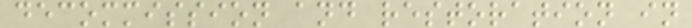decommission and restoration in
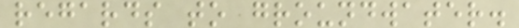regards to groundwater.
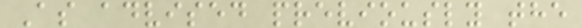As advised previously the
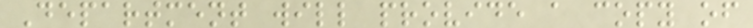Department will provide a copy of
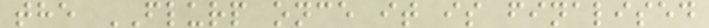the FLURP once it is finalised
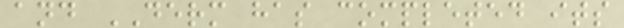and DERM has completed its
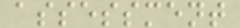assessment
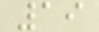19
